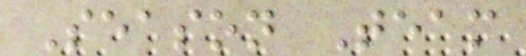Season Team
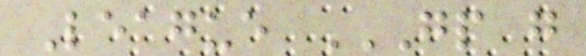League GP G
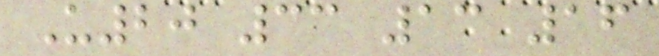U20 33 13 16
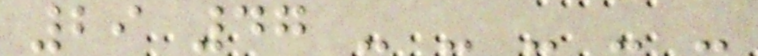29 47 - - - - -
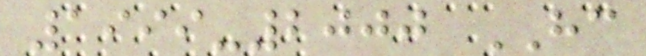1999-2000 HC
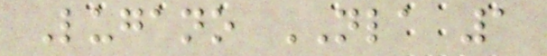Lugano NLA 1
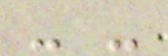- -
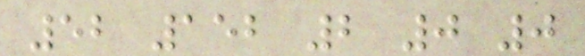52 152 2 0 0
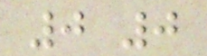0 0
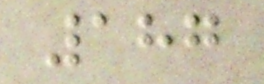187
